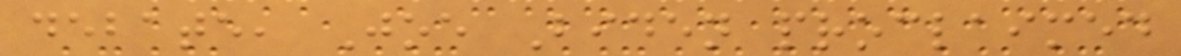debate, Joe Biden proclaimed
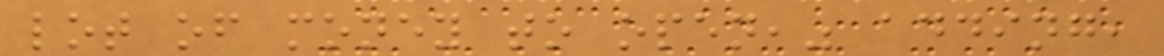lot of money to open," adding,
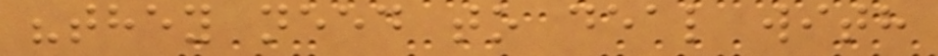"they need to deal with
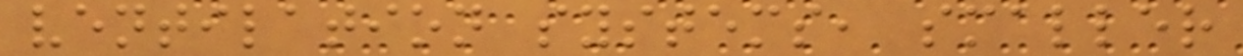ventilation systems, smaller
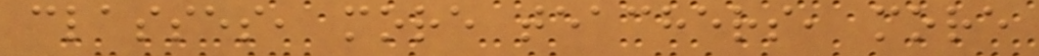classes, more teachers, more
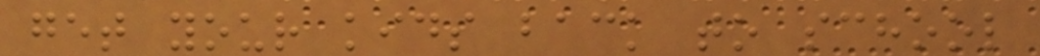get your kids back to school
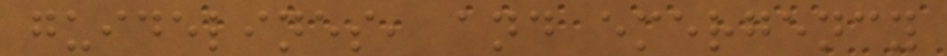guidelines, and emergency
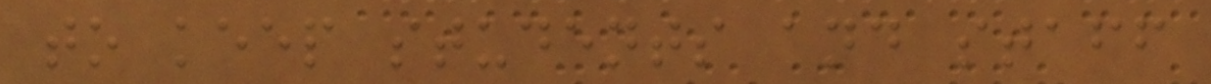to keep students and staff
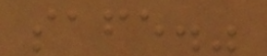safe."
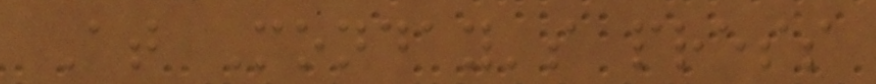At Monday's press
